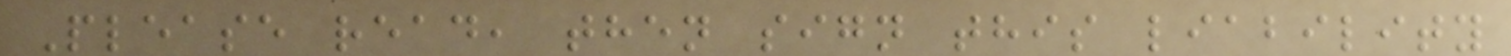Please read, then sign this liability
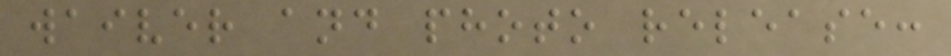waiver and photo release:
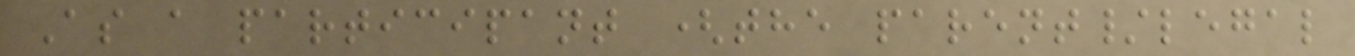As a participant (the parent/legal
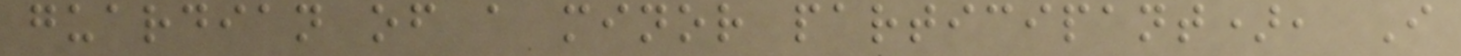guardian of a minor participant), I
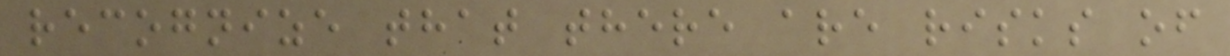recognize that there are risks of
